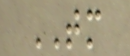TM
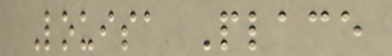Louisa Place
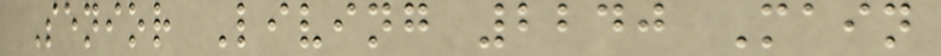Senior Living 2240 Main
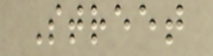Street
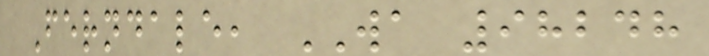Ferndale, WA 98248
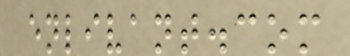enlivant.com
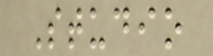Studio
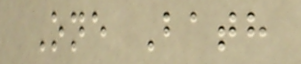One Bath
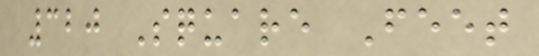320 Square Feet
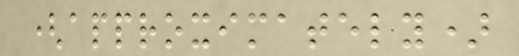(approximately)
